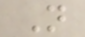N
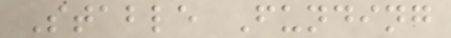Stable Funding
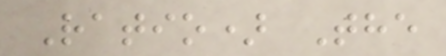Ratio) The
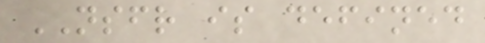NSFR is defined
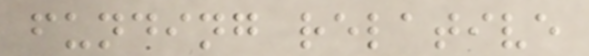funding relative
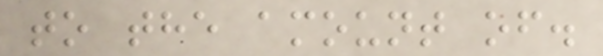to the amount of.
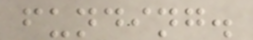funding.
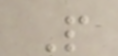P
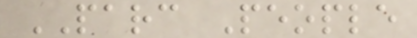PARC People
